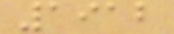1912
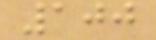100
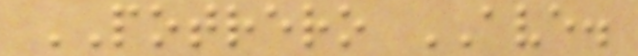POTRERO AVE.
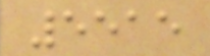5515
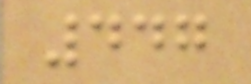447
